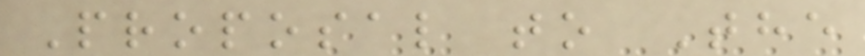Proposal to The
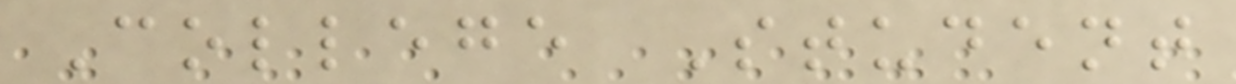College Student
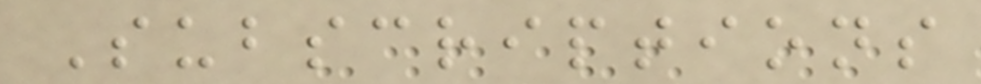Subscriptions
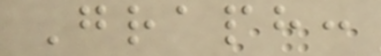Graph:
